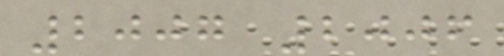2007 2006
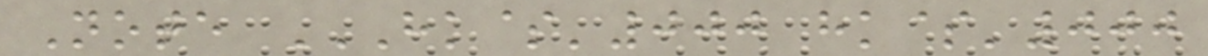Note HK$'000 HK$'000
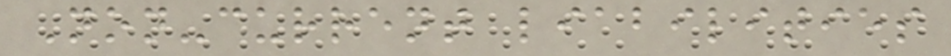Non-current liabilities
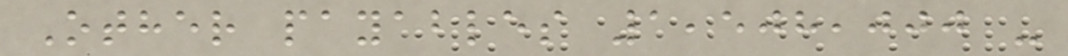Other payables 1,508,000 -
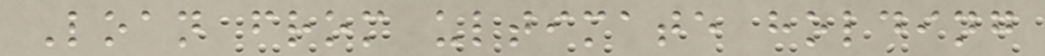Loan from ultimate holding
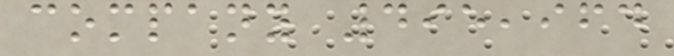company 495,964
